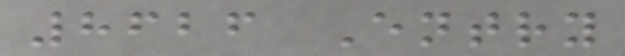8626 Entry
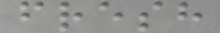fresh
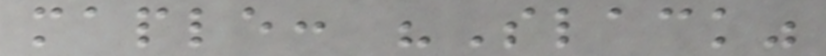maple: "Slack"
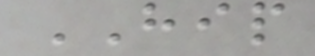HIP
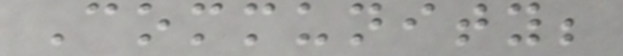Community;
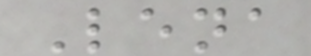Lena
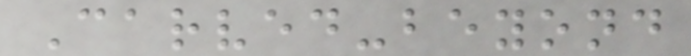Carved-beyond
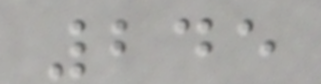245
